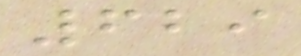629
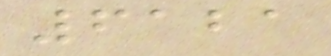6121
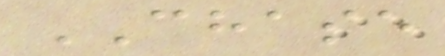CHASE
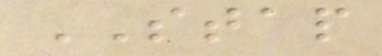STAP
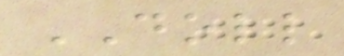DOLL
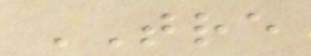TRE
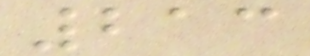213
